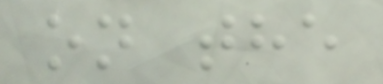on the
